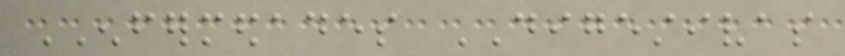ENFERMEDADES DIGESTIVAS
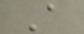A
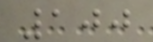100
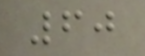60
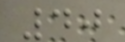40
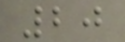20
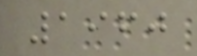1960
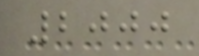2000
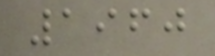1960
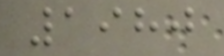1980
